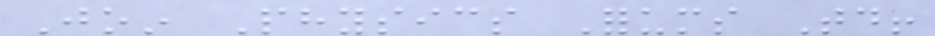Join Physics Forums Today!
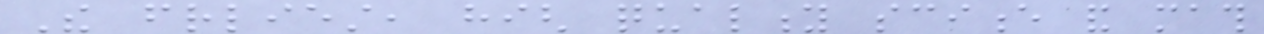The friendliest, high quality science and math
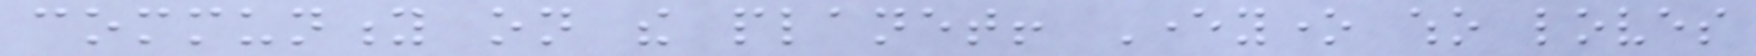community on the planet! Everyone who loves
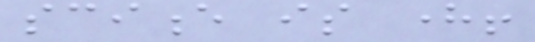science is here!
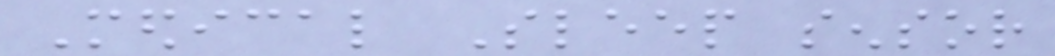Medical Sleep sensor
